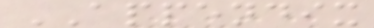APPENDIX
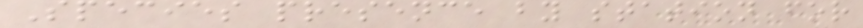Species presence by station for
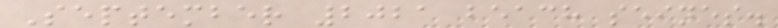September 2021 beach seines.
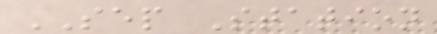SEP Station
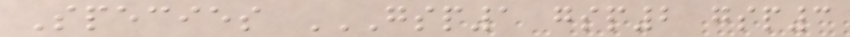Species GSP1 GSP2 GSP3
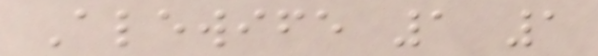Alewife 1 1
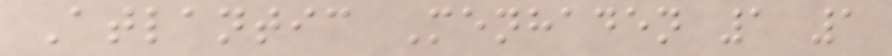Atlantic Menhaden 1 1
